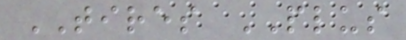TIRES PLUS
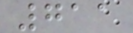711
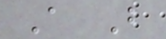A B
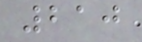210
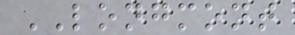LONGMONT
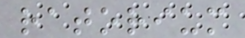ratorium
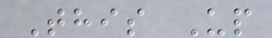This Up
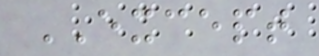EXCEPT
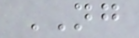NG
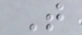T
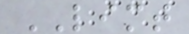LIMT
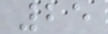25
